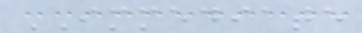IMMEDIATE
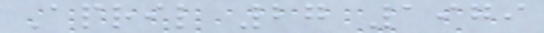April 27 1979
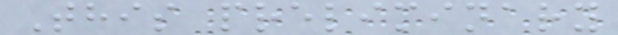This preliminary
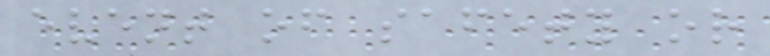event of safety or
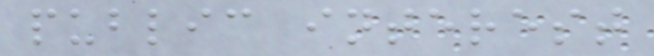public interest
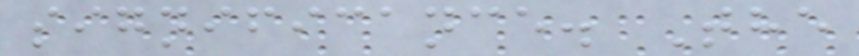significance. The
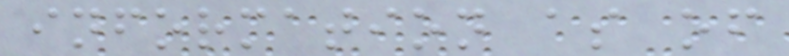information as of
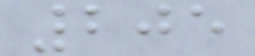205
